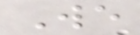We
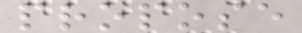propose
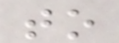to
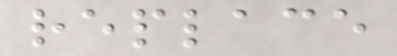replace
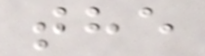the
